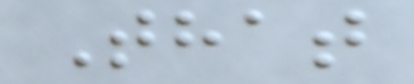That
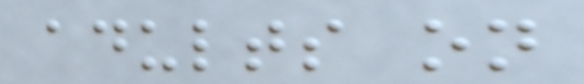adults on
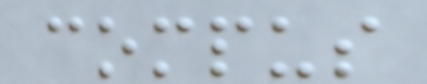compus
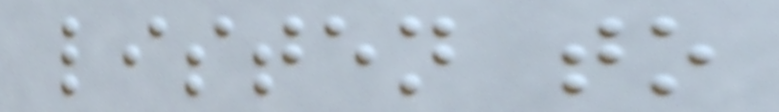listen to
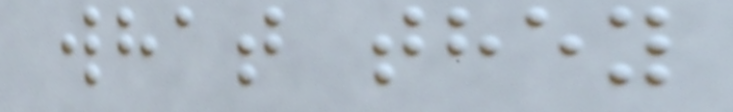what they
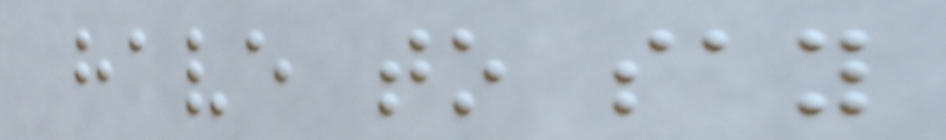have to say
